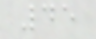45
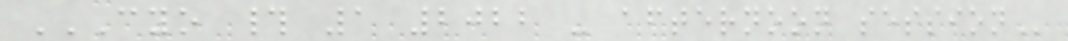CYO # 1 2022 - AFTERNOON SESSION
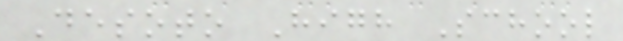Desoto High School
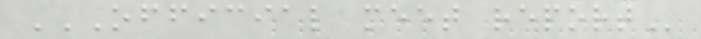OFFICIAL MEET REPORT
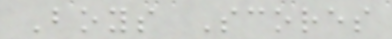Boys Scores
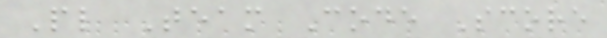Pl Team Code Score
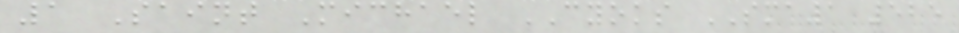1 Saint Michael CYOKS SMA1 525
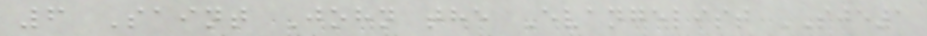6 Saint John the Evangelist SJE1
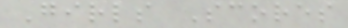Girls Scores
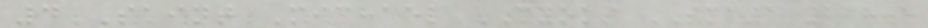4 Saint Michael CYOKS SMA1 268.5
